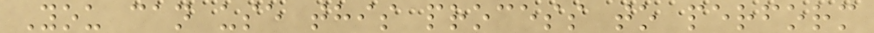You can use this process to perform
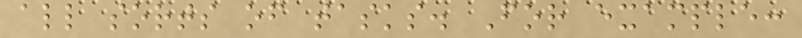all sorts of tasks. For example:
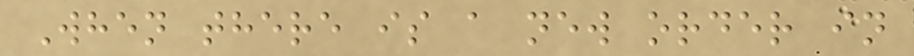When there is a new order in
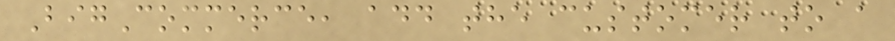BigCommerce, add the customer to a
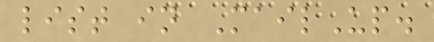list in MailUp.
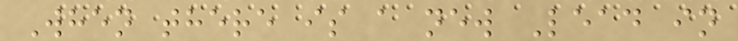When there is a new Lead in
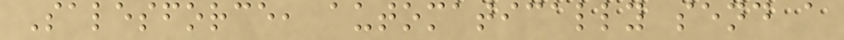Salesforce, automatically send a
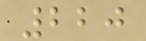220
